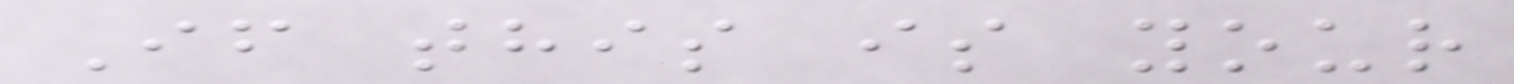If this is your
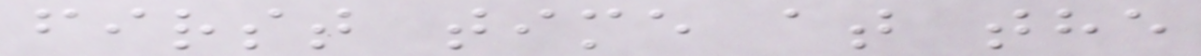first time at the
